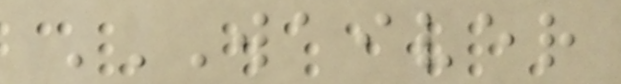WAIVER
